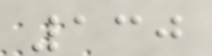130
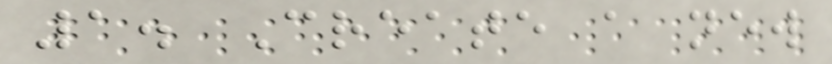1. Create a new
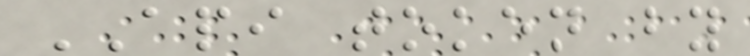API token by
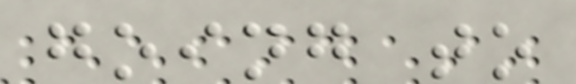going to
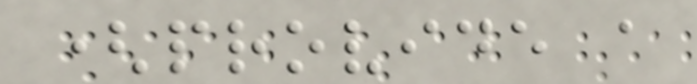(provide a
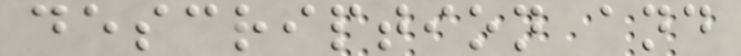description and
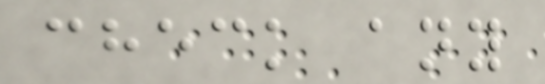check any
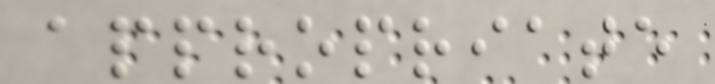appropriate
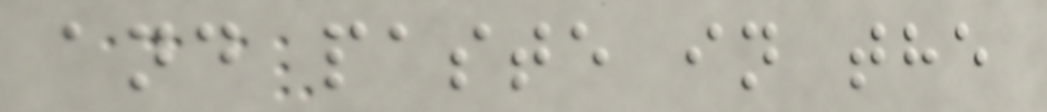and paste in the
